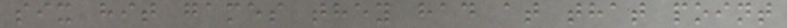six hit games they had at that point
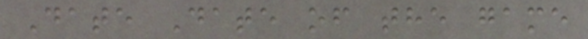Date Date of the game
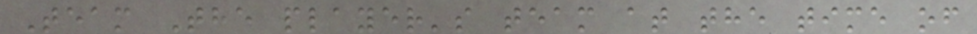Team The player's team at the time of
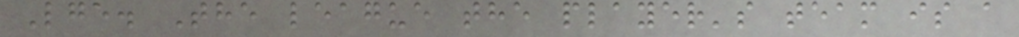Lge. The league the player's team is a
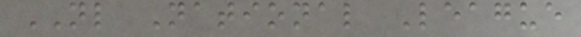NL National League
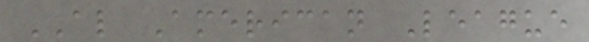AL American League
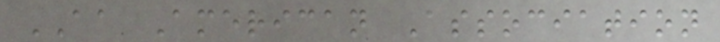AA American Association
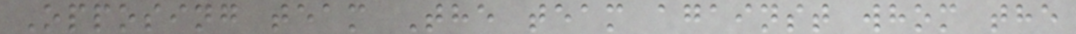Opposing team The team against whom the
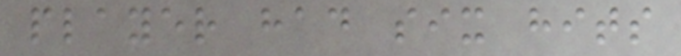player had six hits
